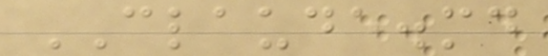CLAUDE.md
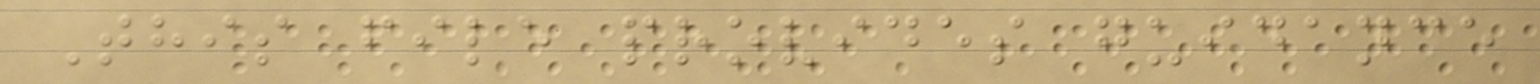This file provides guidance
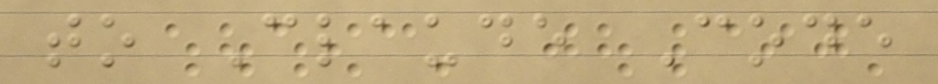to Claude Code
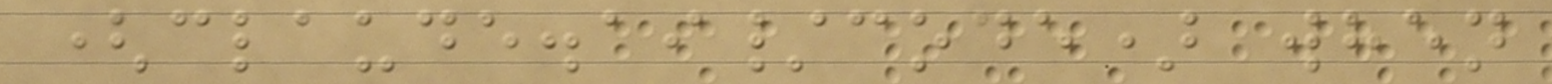(claude.ai/code) when
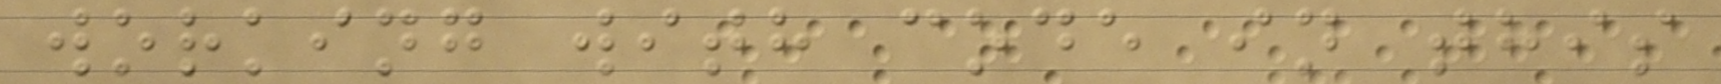working with code in this
